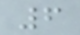6
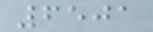6501
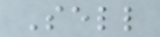Sell
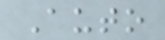Auto
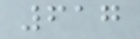617
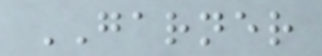GARNER
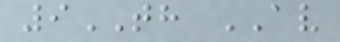9TH AV
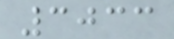3033
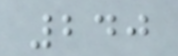240
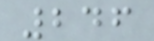246
